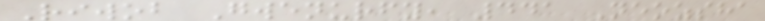Riwob Gwenurfy, 441 Neozsha
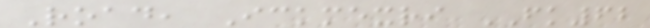Road, Ickmexri FK62
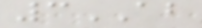3AB
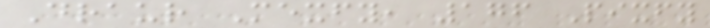Draur Mexfy, 176 Pixfy
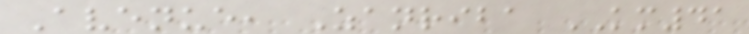Avenue, Zanriba KM41
